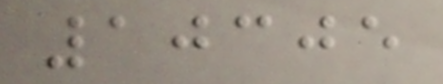10305
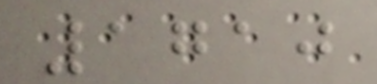1710
